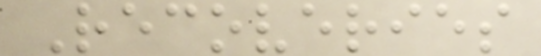Recoveries
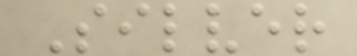Silver
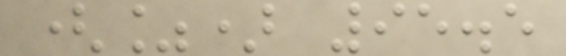(%) 95.5
